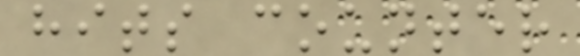hits counter
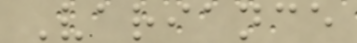Variance
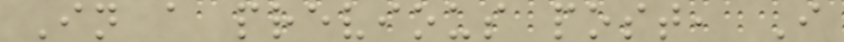In a previous post, I
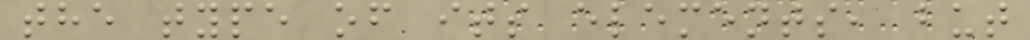the type of its elements, but
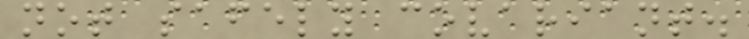not safely covariant.
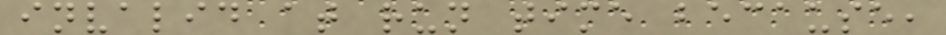invalid at run time because,
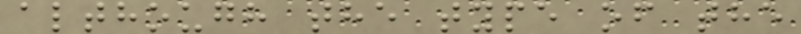although the type of the
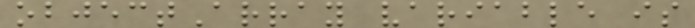objectArray variable is
